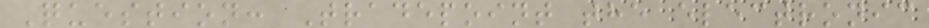Question: Tradepoint the electronic
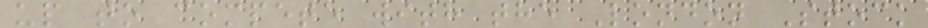up to compete with the London Stock
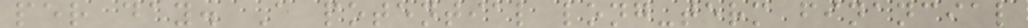per day. A potential long-term financial
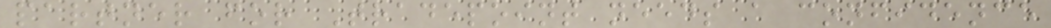partner for Tradepoint needs a confidence
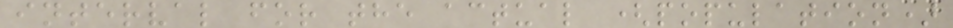interval for the actual (population)
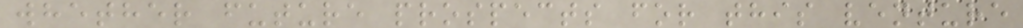whether future prospects for this venture
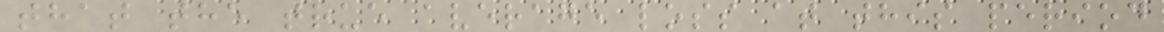that the true average loss at this period
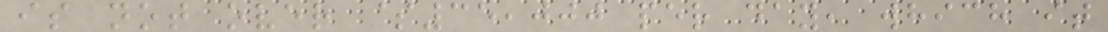is not over $35,000 per day, which it
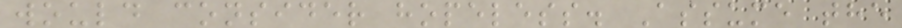would consider hopeless. Assume the
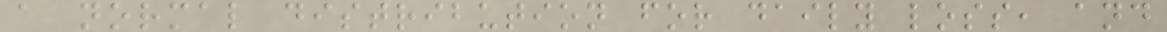a normal distribution for daily loss, and
